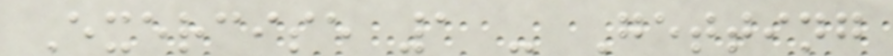Exercise 1 - Getting
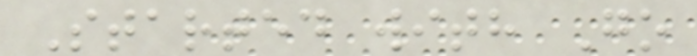Started with Go
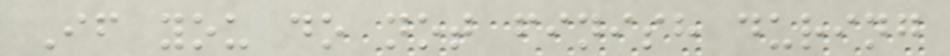If you do not finish during
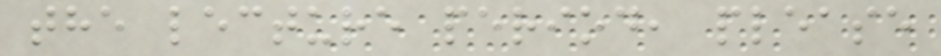the lecture period, please
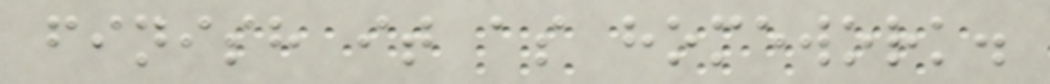finish it as homework.
